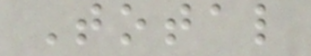Total
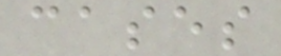cases
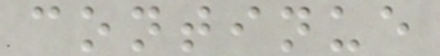continue
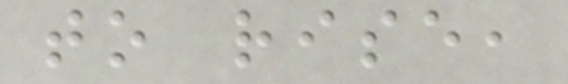to rise,
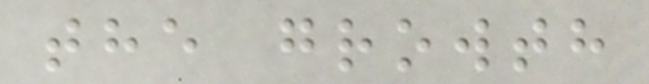the growth
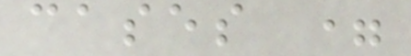cases =
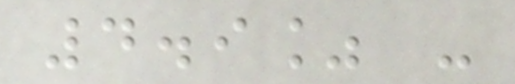4.9% -
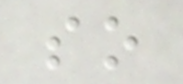so
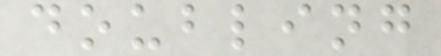doubling
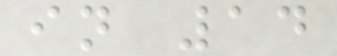in 14
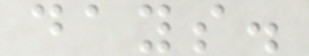days.
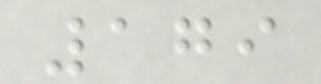179
